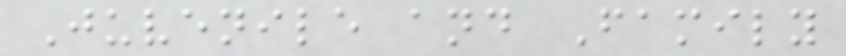Juvenile and Family
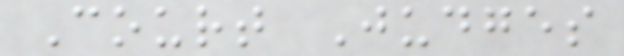Court Judges
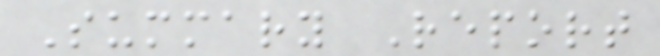Summary Report
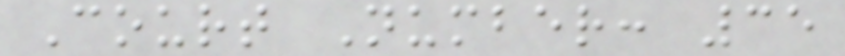Court Number: 35
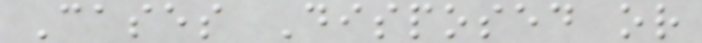Cases Disposed or
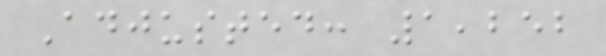Adjusted: 1,252
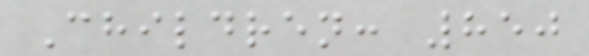Children: 850
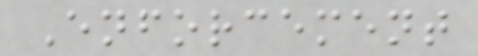Enforcement
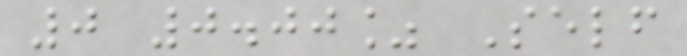0 0.00% Self
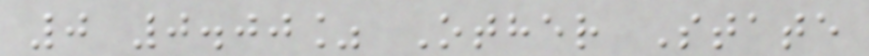0 0.00% Other State
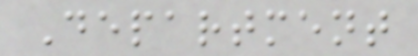Department
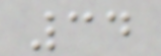34
